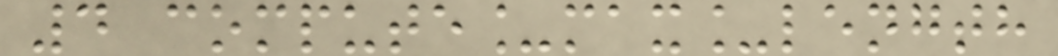4 compute_max_length
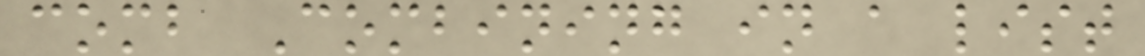comb Combining in a list
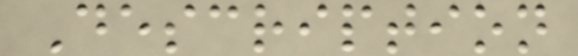Description
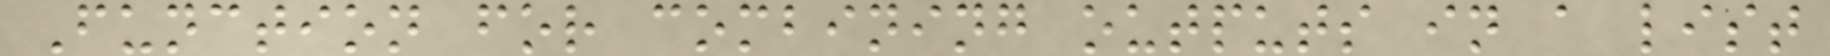Function for combining outputs in a list
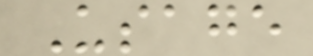Usage
